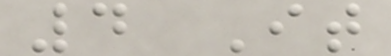4 It
